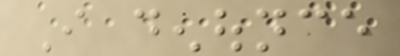I denounce
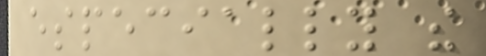especially the
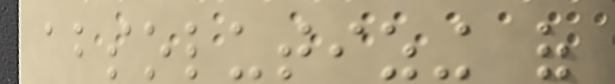absolutizing of
